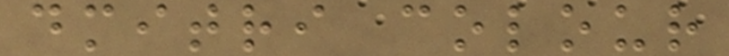dmitri colour
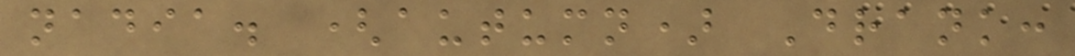nadia. (autumn) Drank:
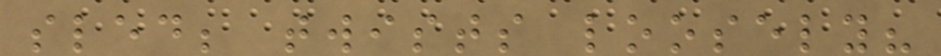sled; twists loosely?
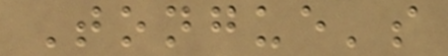Tongue's
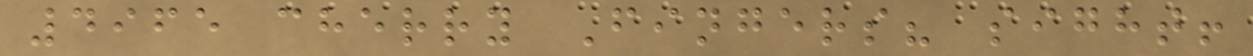4965 cherry Fingers? sight!
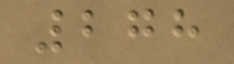278
